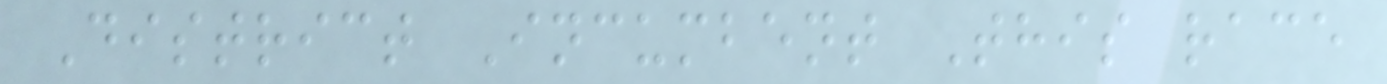District Incumbent This race
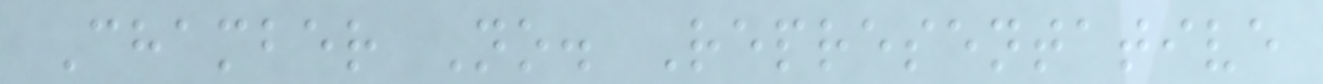Chamber No. Representative
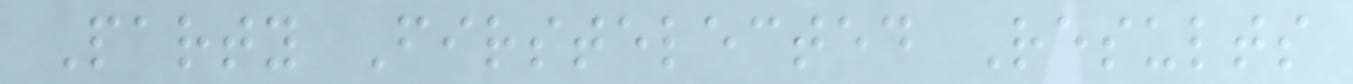Party Firstelected Results
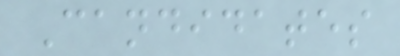Candidates
